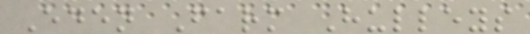Eden Farm Hulleys
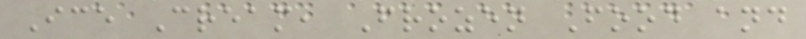Ice Cream, Frozen Food and
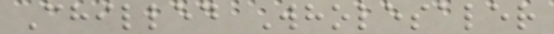Chilled Wholesaler
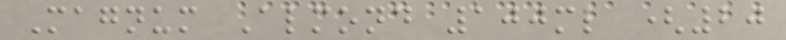Magnum Almond 100ml (20
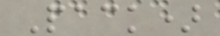Pack)
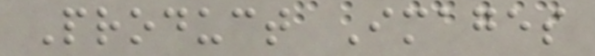Product Images
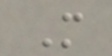M
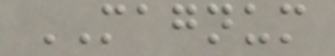MAGNUM
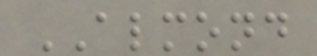ALMOND
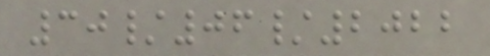30/06/2022
